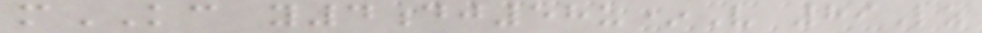mKC y4dj58u*V 89Lz
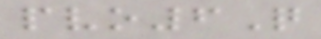pvo6Q
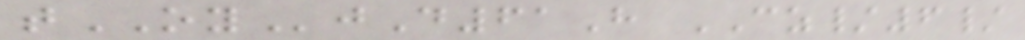tOYjD61H CZ/6/
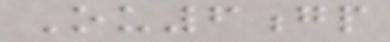Ou6gp
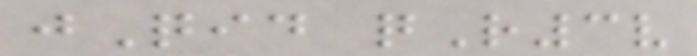jQid qR3v
